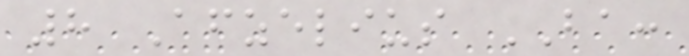8 Afzelius BA:
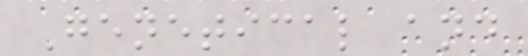Genetical and
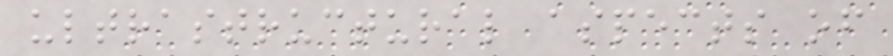ultrastructural aspects of
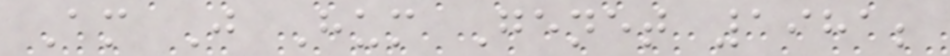Am J Hum Genet 1981;
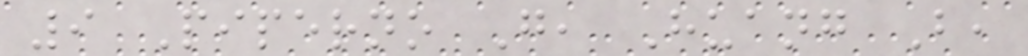9 Piperno G, Huang B,
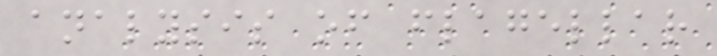analysis of flagellar
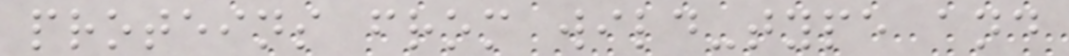proteins from wild-type and
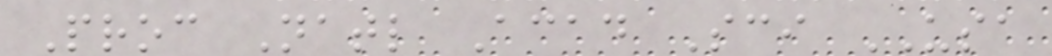Proc Natl Acad Sci USA
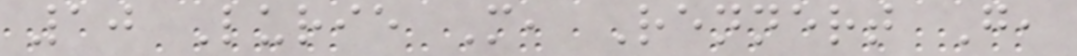10 Lurie M, Rennert G,
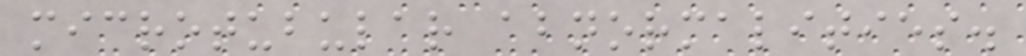microtubular abnormalities.
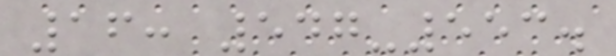16: 547-553.
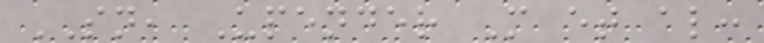SN, Upender M et al:
